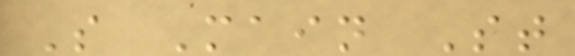S Main St
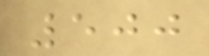500
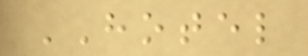HOTEL
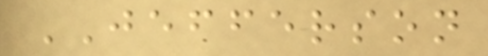JEFFERSON
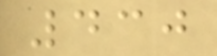430
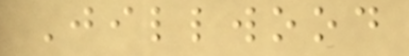Jillwood
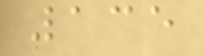135
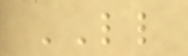LL
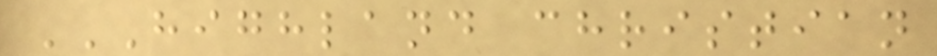HIGHLAND CHRISTIAN
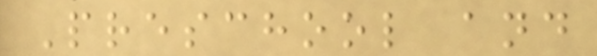Preschool and
